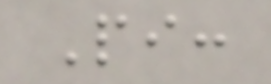Pi:
